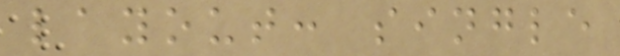layout: single
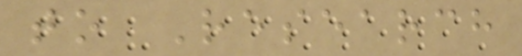to Research
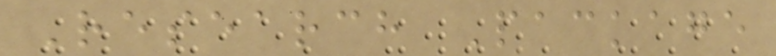Research Package
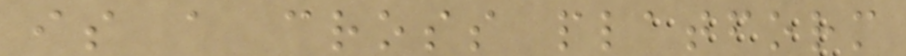is a cross platform
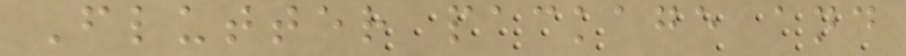Flutter package and
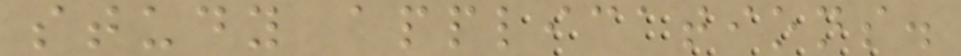study applications.
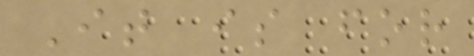It is for
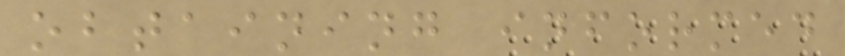obtaining informed
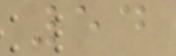54
